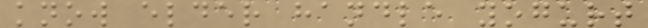know elder handle yogurt
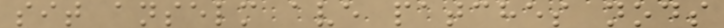sit anselm ave patches nods
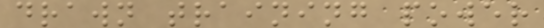drawn training power
